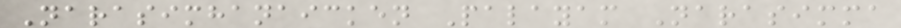Narasimhanaicken Palayam Narasimma
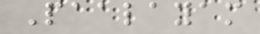Paalayam
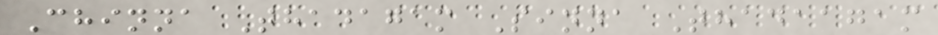Chinna Thadagam Sinna Thadaagam
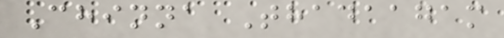Chinna Thadaagam
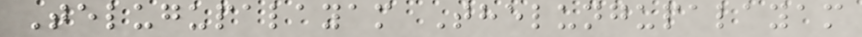Telugupalayam Thelungupalayam
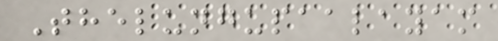Thelungupaalayam
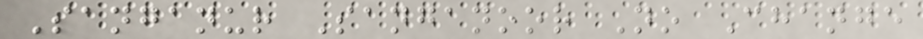Sanganur Sanganoor No Change
